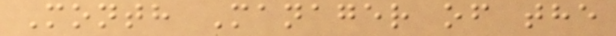Month Manager of the
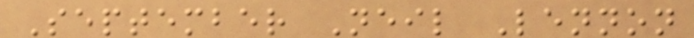September Neil Lennon
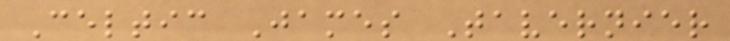Celtic James Tavernier
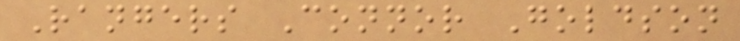Rangers Connor Goldson
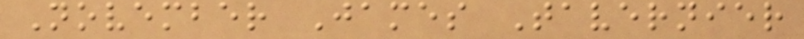November James Tavernier
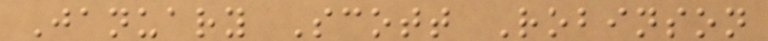January Scott Robinson
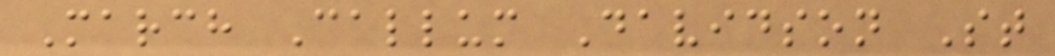March Callum Davidson St
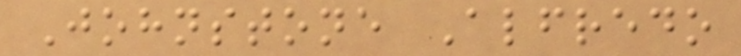Johnstone Alfredo
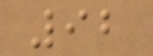92
